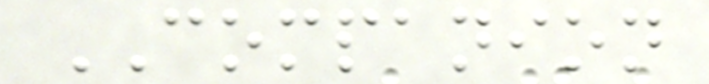COMPANION
